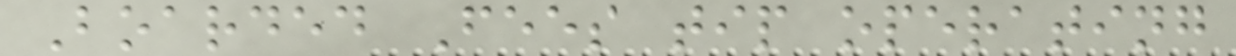Boarded Fees tip operating
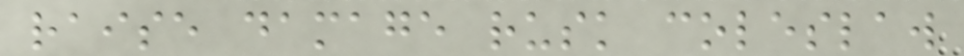raise damage rusk coleslaw
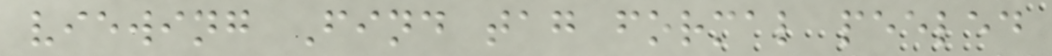viewing Find tag formal peeled
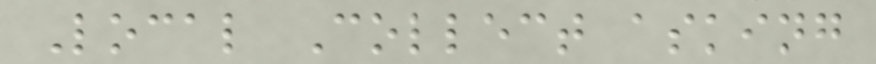Local Collect asking
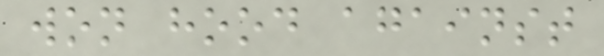won hood against
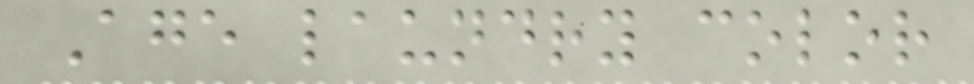Age laundry color
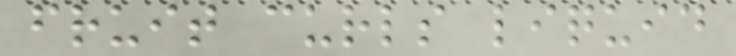fruit curls liquid
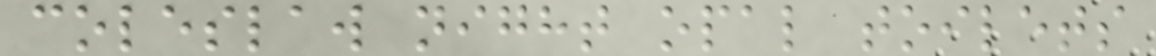coleslaw night opal toilets
